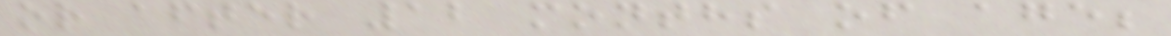or after 12 months of age;
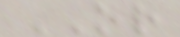OR
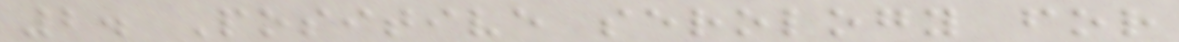2. Positive serology for
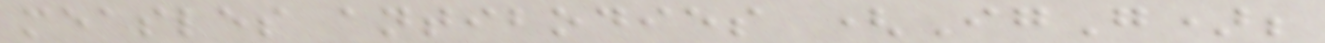measles antibodies (IgG);
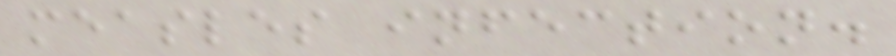measles infection.
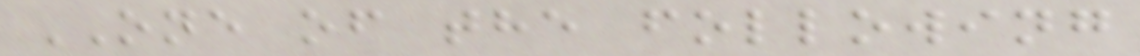ONE of the following
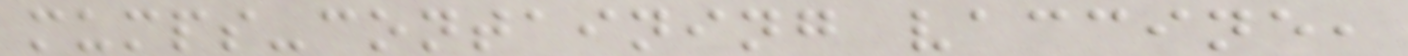mumps-containing vaccine,
